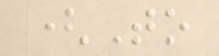(To
